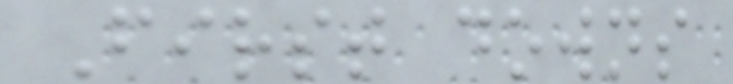First downs
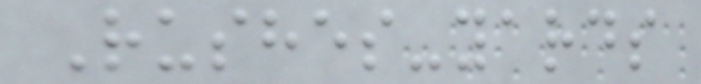Rushes-yards
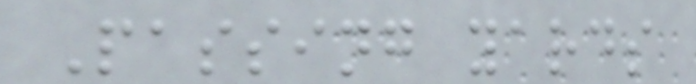Passing yards
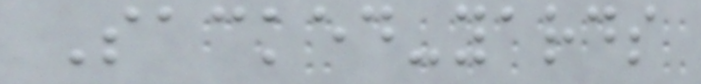Sacked-yards
